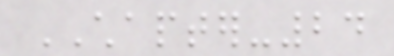CHAPTER-24
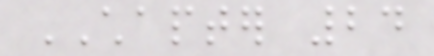CHAPTER 24
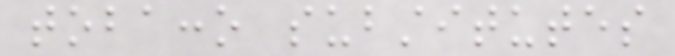tobacco substitutes
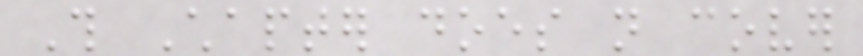This Chapter does not cover
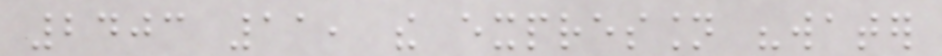2403 11, the expression "water
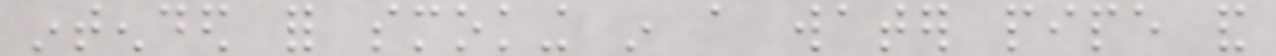intended for smoking in a water pipe and
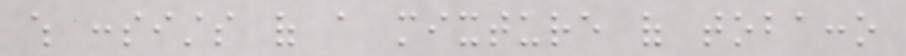which consists of a mixture of tobacco
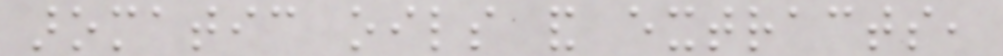aromatic oils and extracts,
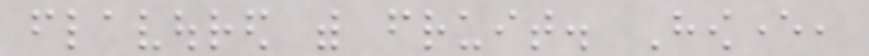flavoured with fruit. However,
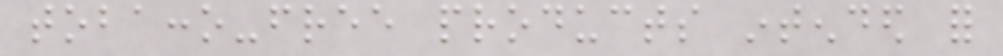tobacco-free products intended for
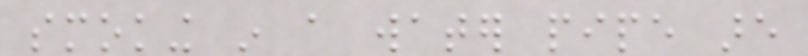smoking in a water pipe are
